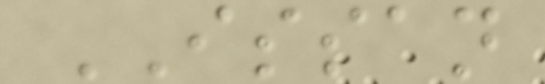ISSAN
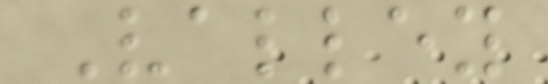Valley
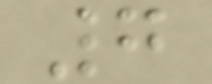7
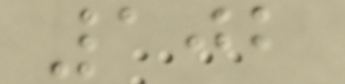102
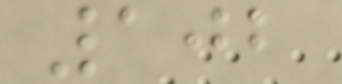102
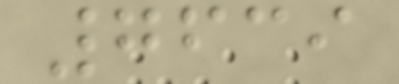7639
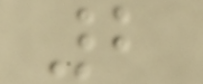2
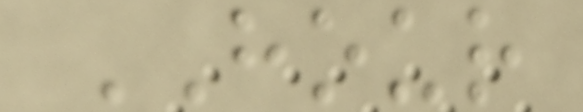HOUR
